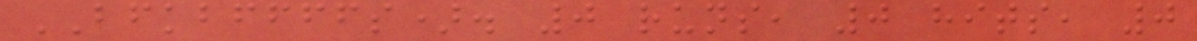BFKBFFFFS). 0 runs, 0 hits, 0
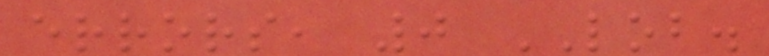errors, 0 LOB.
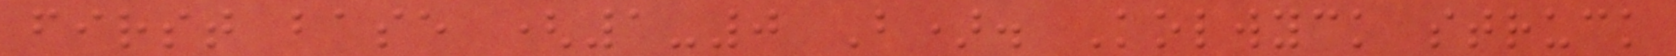first base (1-0 B). Kolwyck struck
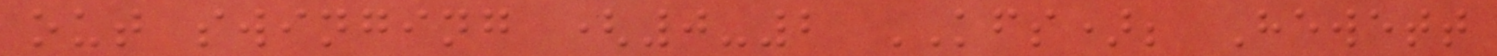out swinging (0-2 KFS); Hewett
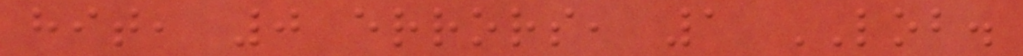hit, 0 errors, 1 LOB.
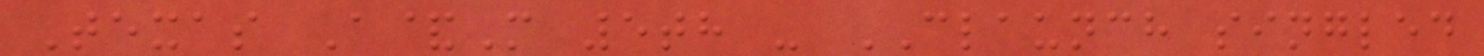Texas A&M 5th - CLAUNCH singled
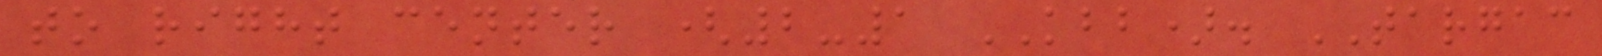to right center (2-1 KBB). TARGAC
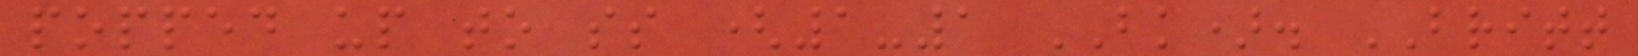popped up to ss (1-1 BK). BRITT
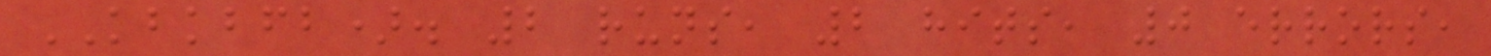KBKBFB). 2 runs, 2 hits, 0 errors,
